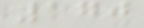170
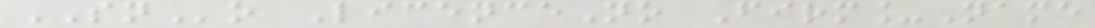SNo LicenceNo Firm_Name
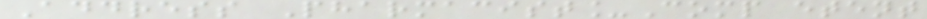Address Pharmacist_Comp etent
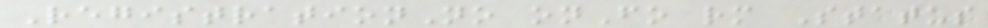RegistrationNo onFo rm Status
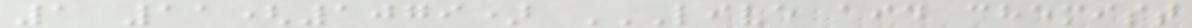1 11(1079) LIVE AID CHEMIST
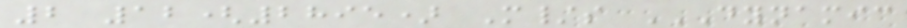2 12(2895) M/s DYNAMIC
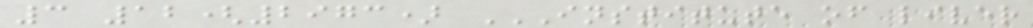3 12(2973) INSTITUTE OF LIVER
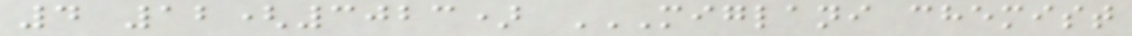4 12(3023) MIGLANI CHEMIST
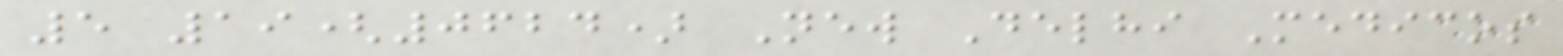5 19(0624) New Delhi Medicos
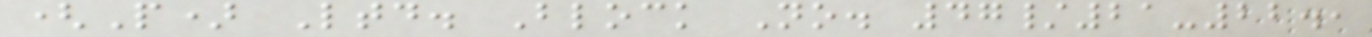(P) Ltd. Block No. 47/21-22.,
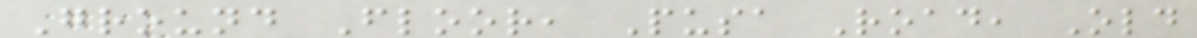Ground Floor, Pusa Road, Old
